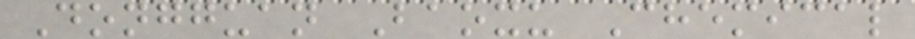Dongguan Baoxu Chemical
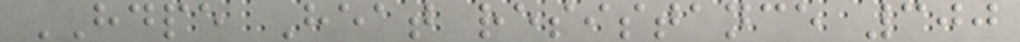HDPE Heat resistance 300
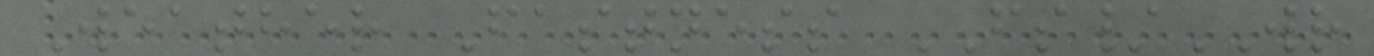Weather Fastness FS/WR
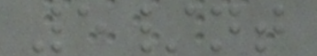5/nt
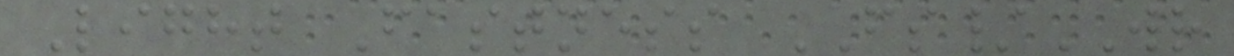Light Fastness FS/WR
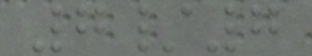7/7
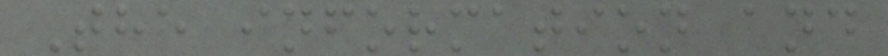The information and
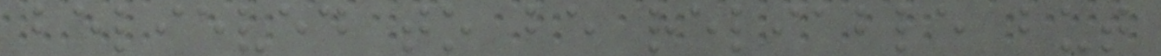believed to be reliable but
